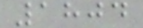1804
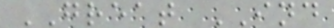GREAT IND
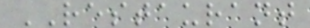RESTAURANT
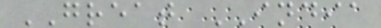GREAT INDIA
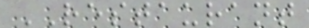RESTAURANT
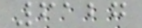6127
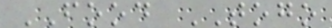FOOD TOGO
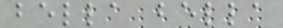bella bella
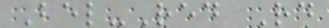Bel-Red Rd
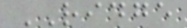RIDGE
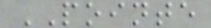POINTE
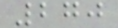270
